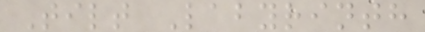Tilt Labyrinth
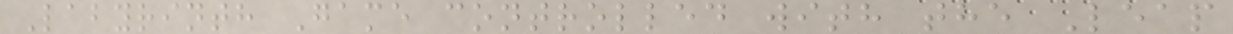Labyrinth Game controlled with the Leap
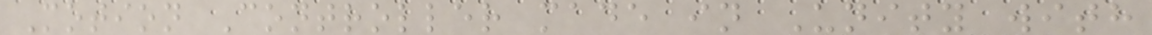Motion Controller made in Unity with
